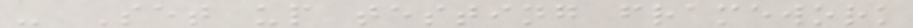- Set up testing framework
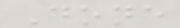Done
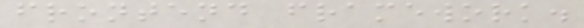frontend framework.
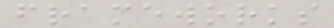frameworks
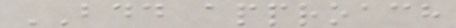BDD approach
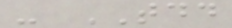- TDD
